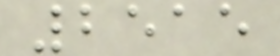2515
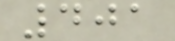401
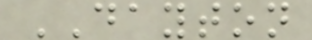DAYTON
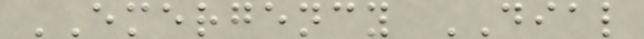EMERGENCY DIAL
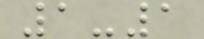1-1
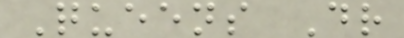Queens Dr
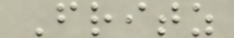Fritz
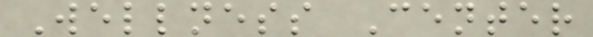Wellness Center
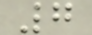7
